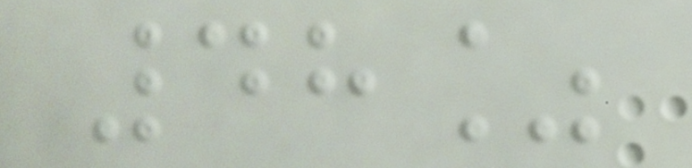48%
